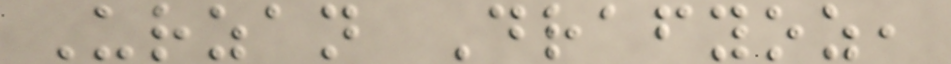Urzan Drafyoz,
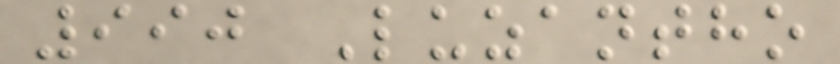990 Luzantho
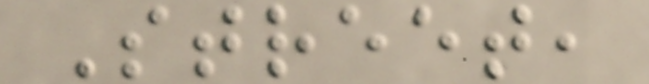Street,
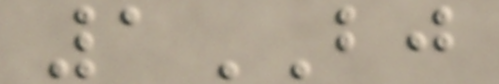1BJ
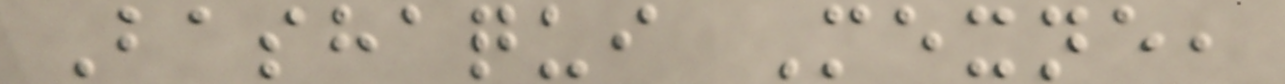Bashaqui Mexne,
